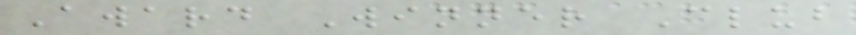Award Winner Club
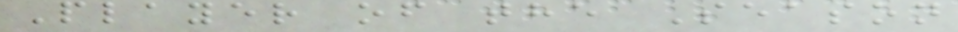Player of the Season
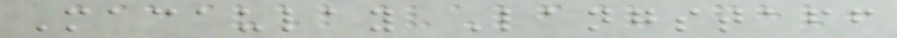Macaulay Langstaff
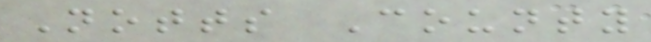Notts County
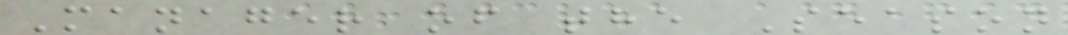Manager of the Season
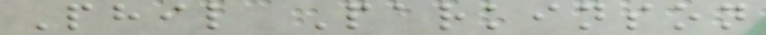Phil Parkinson
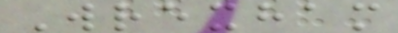Wrexham
